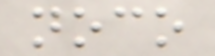noco
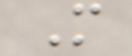M
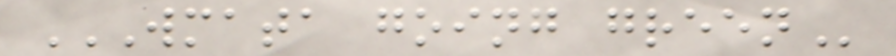WMATA GOING GREEN
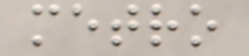metro
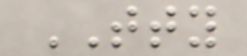TTY
